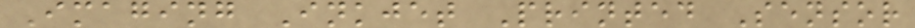Imaging Inkjet Printed Sensor
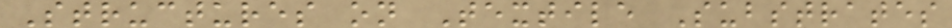Structures on Textile Substrates
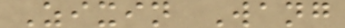Zixin Wang
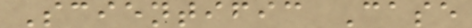Scientific Case
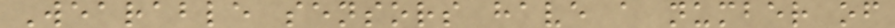Wearable sensors have a number of
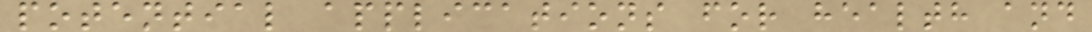potential applications for health and
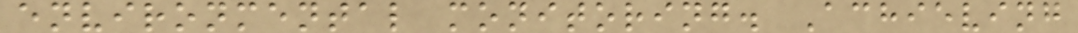environmental monitoring. Achieving
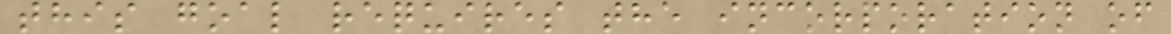this goal requires the incorporation of
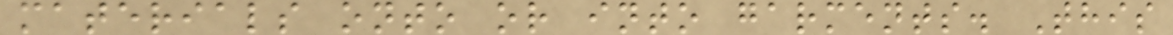materials onto or into garments. This
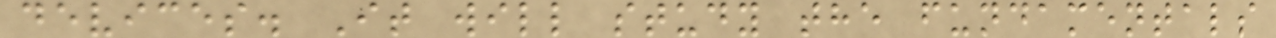devices. It will study the fundamentals
